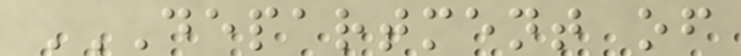DEPARTMENT OF
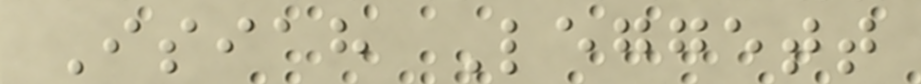Isiah Leggett
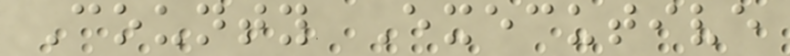County Executive
